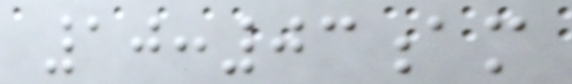10:03am
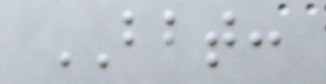BBT:
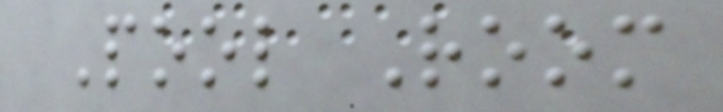Pool Room
